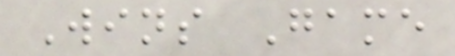Wins Game
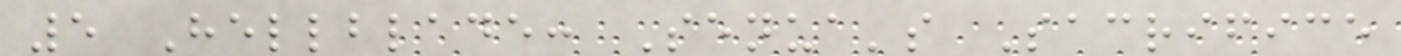5 Hellblade: Senua's Sacrifice
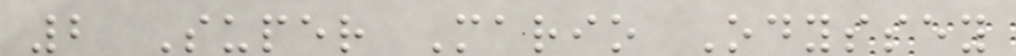2 Super Mario Odyssey
